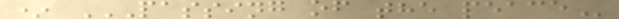* PASSING OF THE PEACE
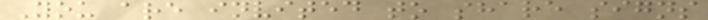You are invited to share signs
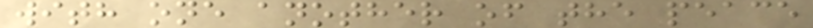with one another of the peace
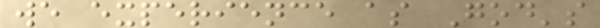we experience as God's
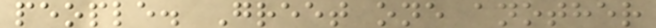people. Greet one another
